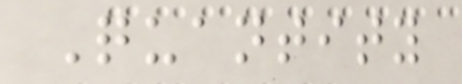Quantity
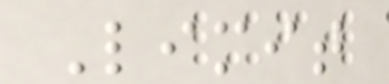Limit
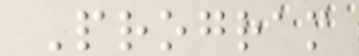Program
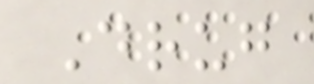Drug
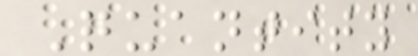Quantity
